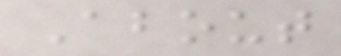About
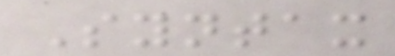Syntax
